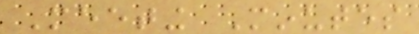Meeting Minutes
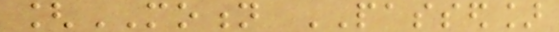[MOTION PASSED]
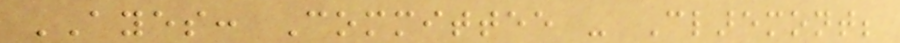AYES: Committee - Claremont;
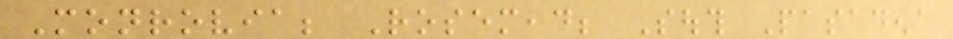Monrovia; Rosemead; South Pasadena
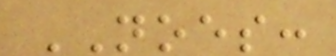NOES:
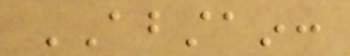ABSTAIN:
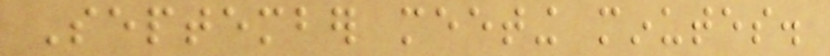September meeting minutes.
